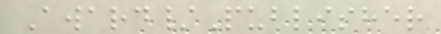Award/Publisher
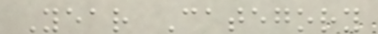Year Category
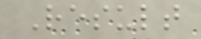Result
